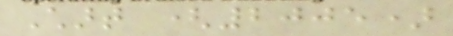Chart (2005)
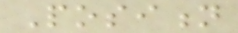Position
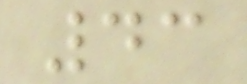43
